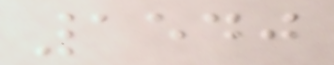1540
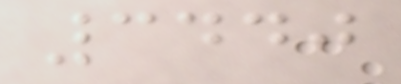3440
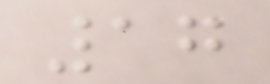17
